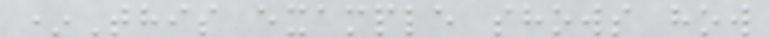*This example shows how
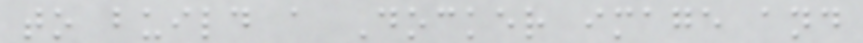to build a Docker image and
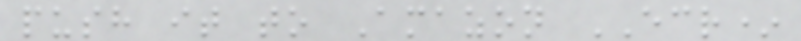push it to Amazon ECR*
